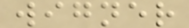wigner
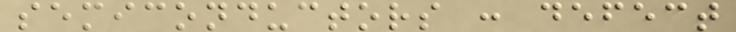semiconductors : defect
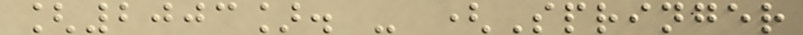[2003]. - (Springer
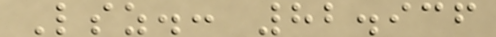Lsz.: 82.936
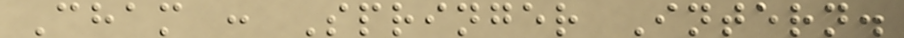Cham : Springer Intern.
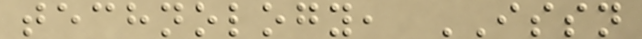technology, ISSN
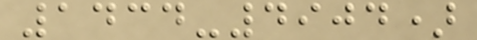1434-4904)
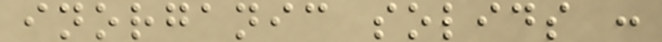inorganic solids :
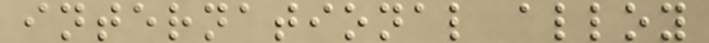international alloy
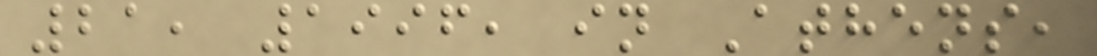21, 1996, in Athens,
